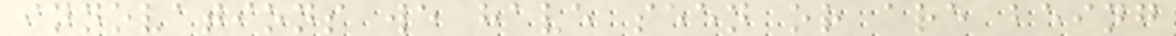innovations we have seen or are being
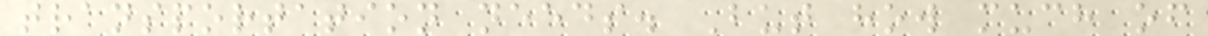transportation needs. But how much of
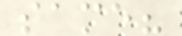same?
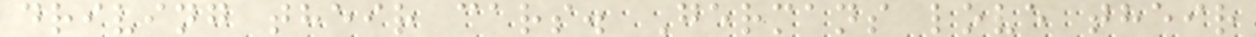driving their cars. Germans love their
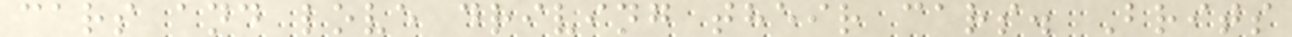cars and love driving their cars. Brits
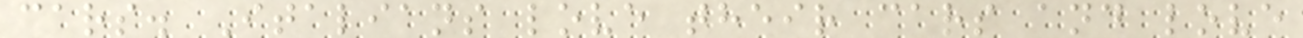cars. Italians love their cars and love
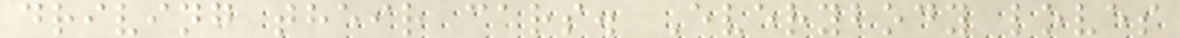driving their cars. Everybody loves
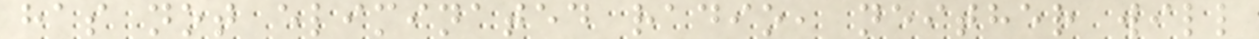has not eliminated radio, neither will
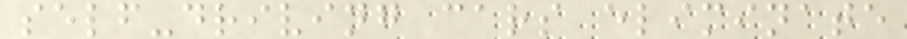self-driving cars eliminate
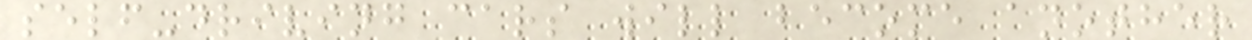self-driving cars will become another
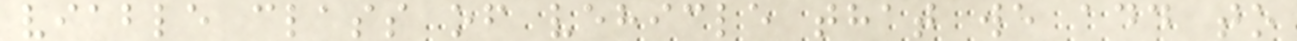viable class of vehicle that we add to
